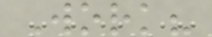Work?
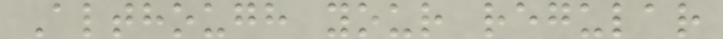Although your regular
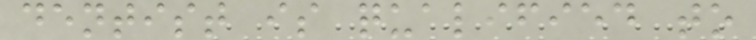dentist is qualified to
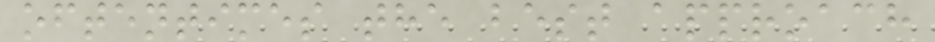oftentimes the best approach
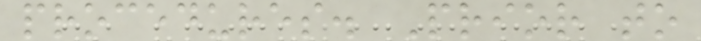procedures. Prior to
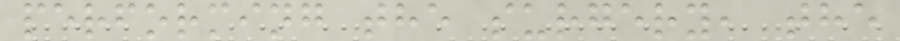performing the surgery, the
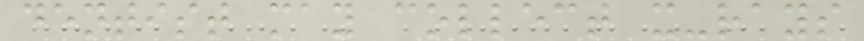dentist may collect x-rays
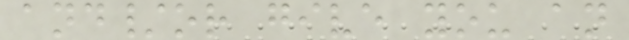and/or give you an
